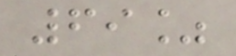69%
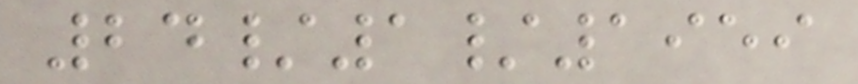24/1/1959
